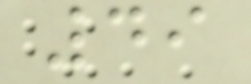49
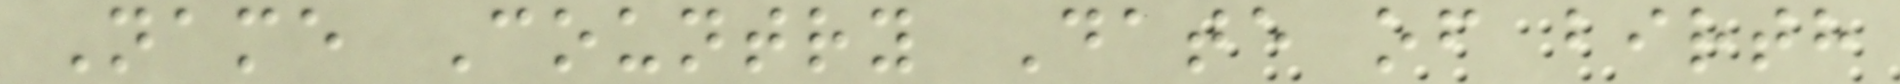Name Country Date of birth
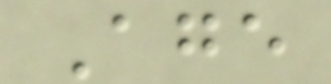Age
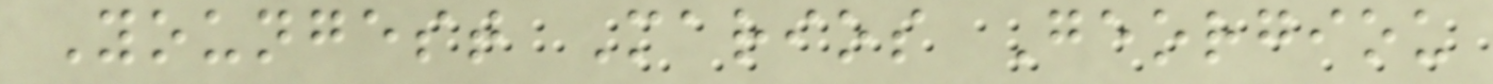Youngest Marios Georgiou
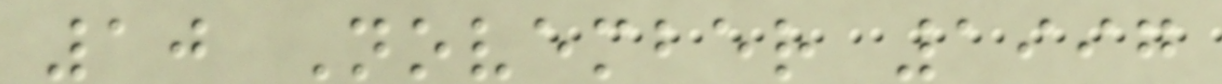10 November 1997
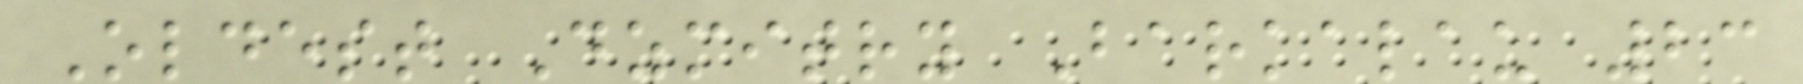Oldest Dzmitry Barkalau 23
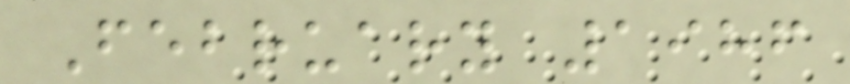February 1986
